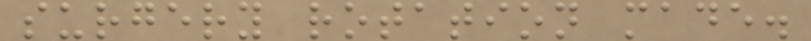surgery rotation made.
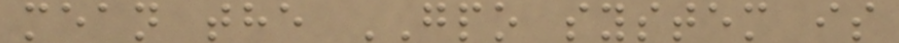mean the GPO system is
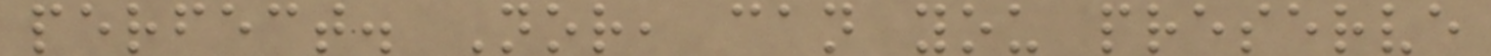perfect. Nor, can you preserve
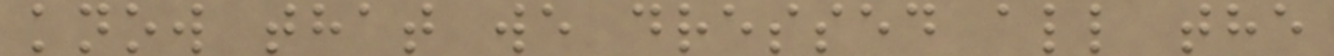know that we dressed all the
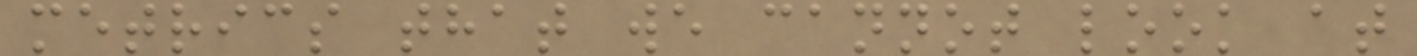metrics that we cannot look at
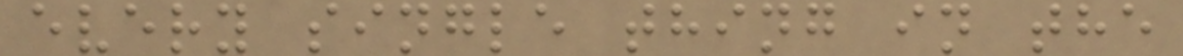every single thing in the
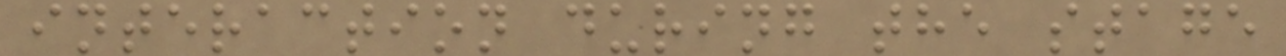interaction during the stage
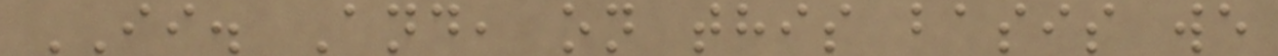II. And, on this basis we
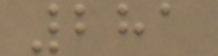281
